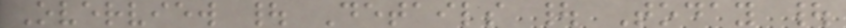Overview | Details | Today |
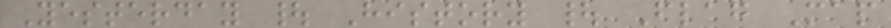Yesterday | History | Flag Map
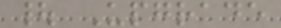| Upgrade
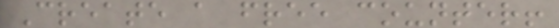Create a free counter!
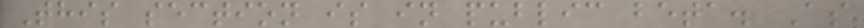This section is in public beta. As
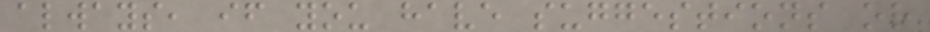always, if you have suggestions or
